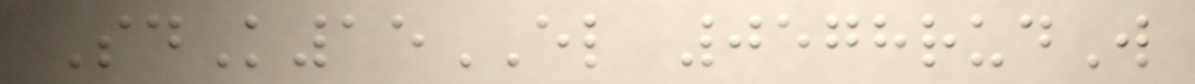SdK15EL 0578rudW
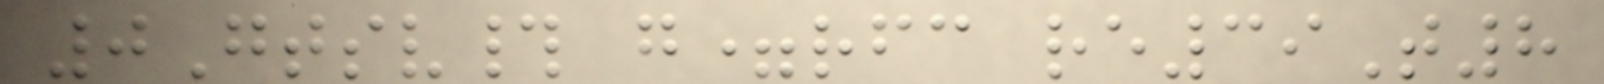0Gtsv# g=rfc re39T8
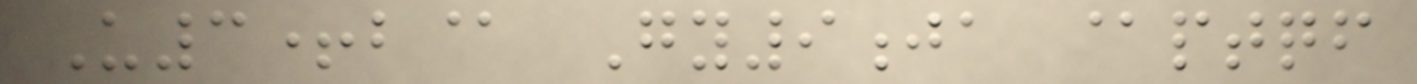U3+b@ Gy9ja @ptqf
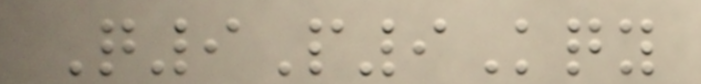Q9P9Kqy
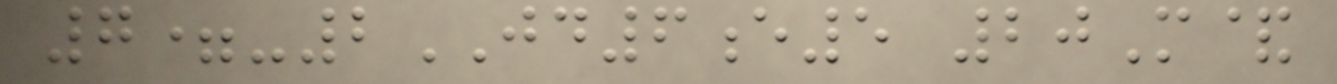7=-2JD6e5 20M&
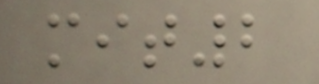mit2
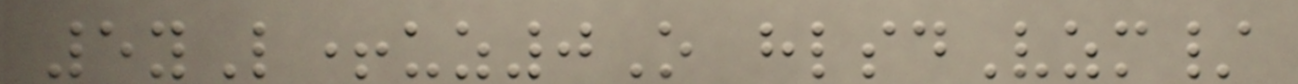5yL+uz0O hlsdVzm/
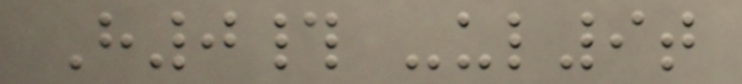H0# -ul9t
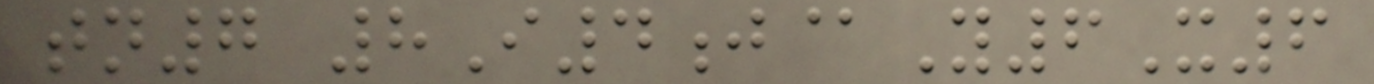tn7 8I4j@Y6X6
